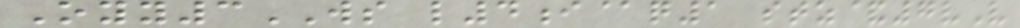Oyy3WS l4i@q1 stz&7vV
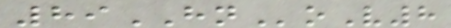89HNoV8
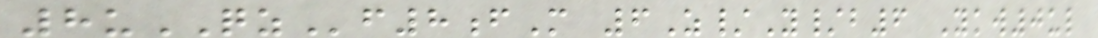8uQZf8fM 6Z/Y/b6 Ykw0ul
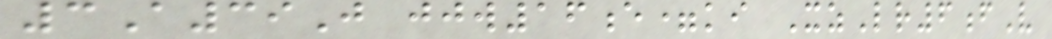3A39J jjw16e=ki XzLr6fV
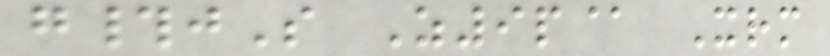g#jS Z9p@ Xrm
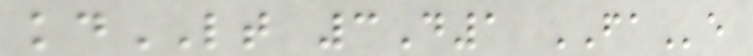kdLT 3D1 FAe
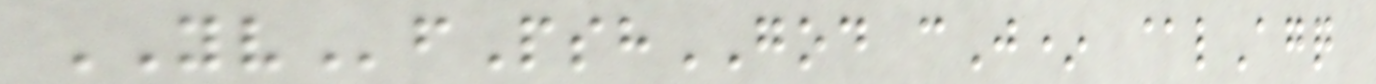YVfPshGOD cJ* @lAgq
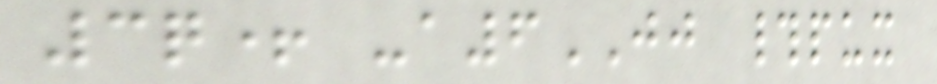3q+ -a6JJ #pux
